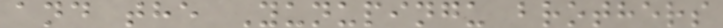and the Yunupingu brothers
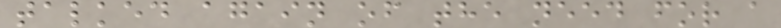talked again of the need for a
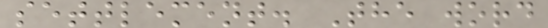settlement. The word
